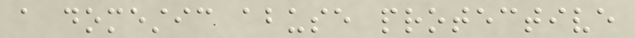a domestic abuse protective
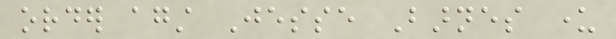order against Jesse Barnes under
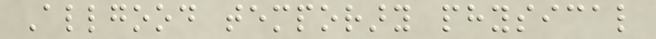Allgood temporary physical
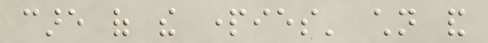care of the parties' children and
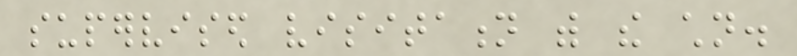supervised visitation with the children.
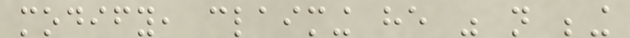modify, claiming he was not being
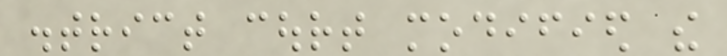district court modified the
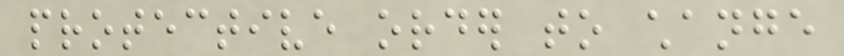protective order to change
